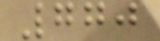770
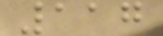117
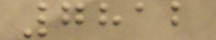7812
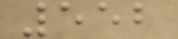552
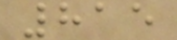815
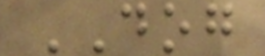DOG
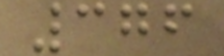376
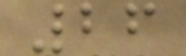26
